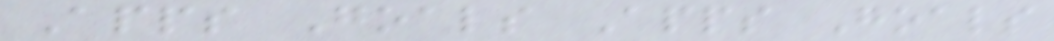Apps Goals Apps Goals
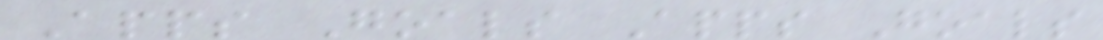Apps Goals Apps Goals
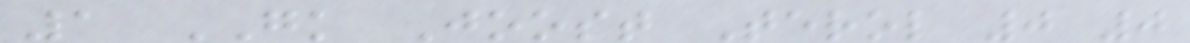1 GK Joost Terol 0 0
